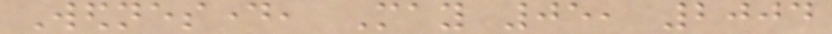Wednesday, May 05, 2004
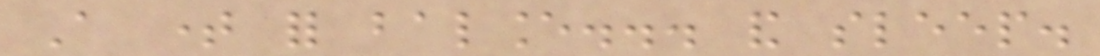A time for balance... and sleep.
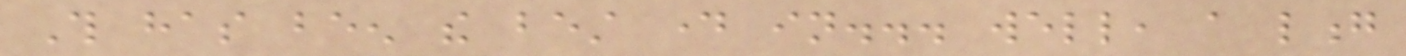This has been the best day in... well, a long
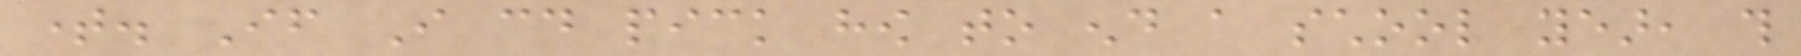time. If I could pick how to end a school year, this
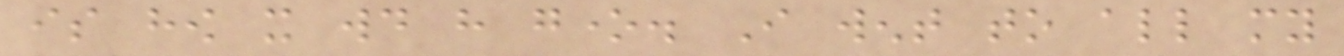is how it would have gone. I went to all my
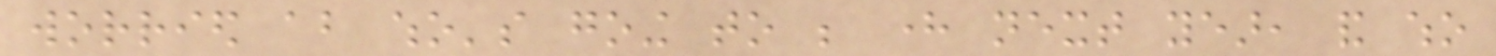worried about who's going to be here next year, and who
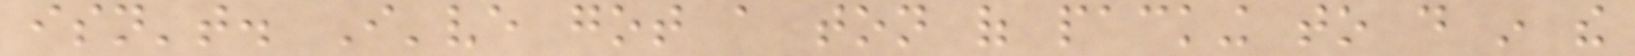isn't. I've got a ton of packing to do in the
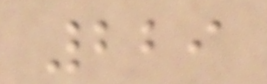229
